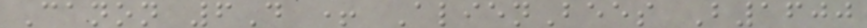Canon 6D + AlienBees B1600
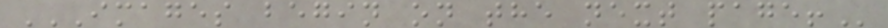IMAGES BEGIN ON THE NEXT PAGE!
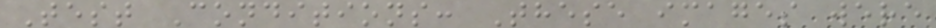Test Conditions: These images were
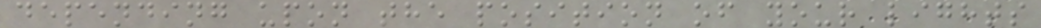depending upon the position of your lights
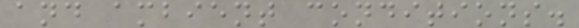and ambient conditions.
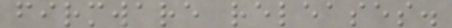firmware releases.
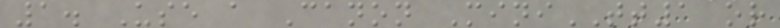1. Use a Canon MiniTT1 or
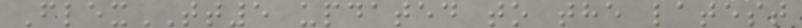FlexTT5 updated to the latest
